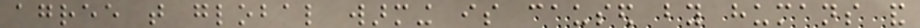agree that global warming is caused by humans and
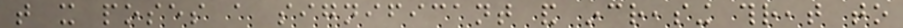that it poses a significant and increasing threat to
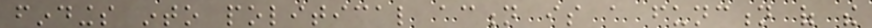findings into political action is a function of the
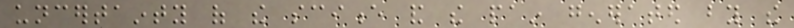uncertainty of the science and the pain generated by the
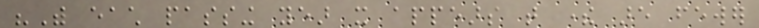"With each passing year it appears that there are fewer
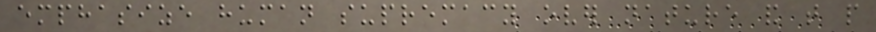emphasize human supremacy over nature and that people
